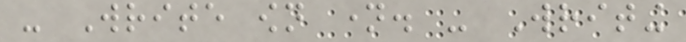- Write own name. - Writing
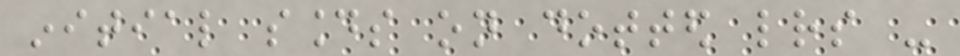initial sounds on dotted letters -
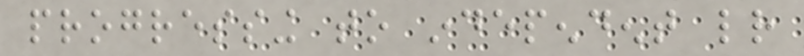progressing to independent letter
